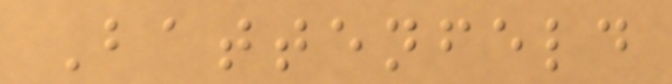Battenfeld
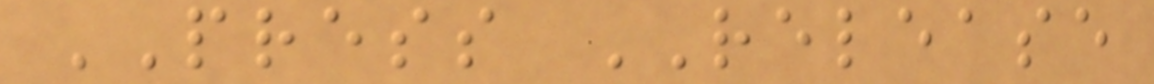PRESS RELEASE
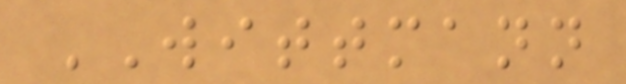WITTMANN
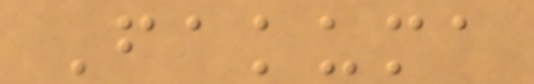Fakuma
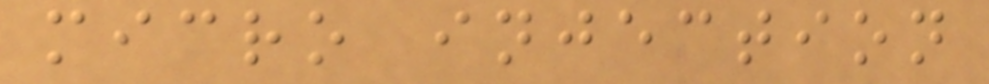micro injection
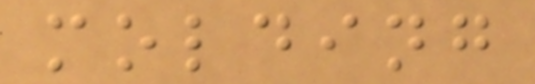molding
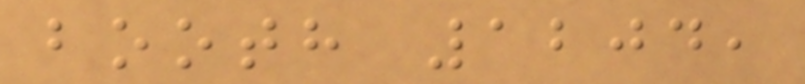booth 1204,
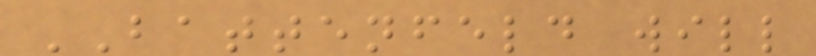BATTENFELD will
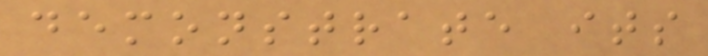demonstrate its
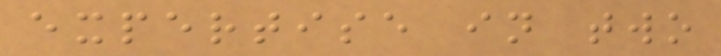expertise in two
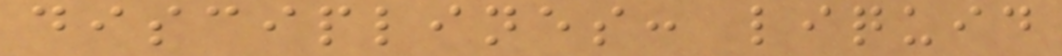disciplines: liquid
